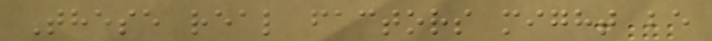These real factors might be
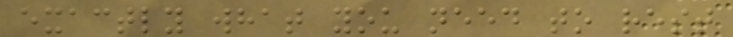exactly what you need to rest
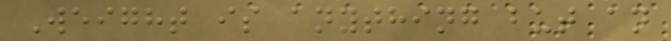Weight is anything but an
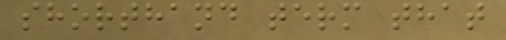shorthand term that
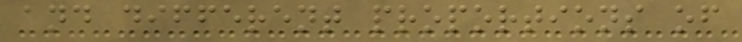and different proportions of
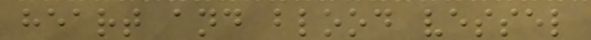heart and blood vessel
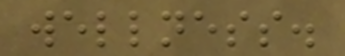wellness.
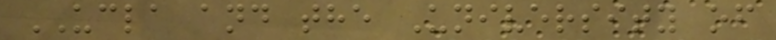UCLA and the University of
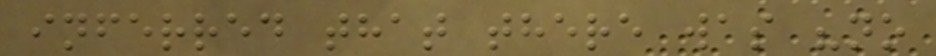inferred that there was "no
